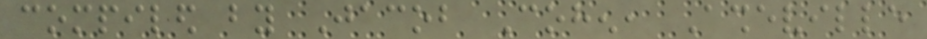compiled by Jacob Cohen, Asheville
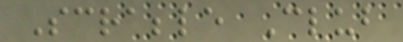Scrabble Club
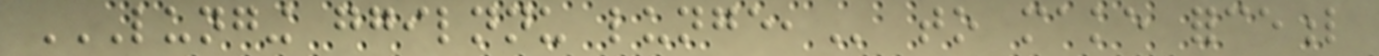LUNGING GGILNNU LUNGE, to make forceful
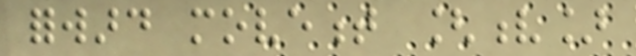forward movement [v]
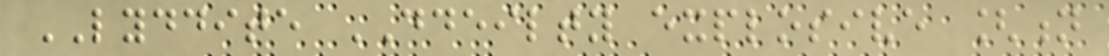LYDDITE DDEILTY explosive [n
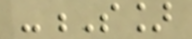-S]
